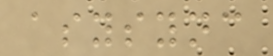asysync
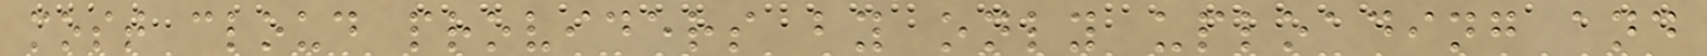most cloud providers by only uploading and
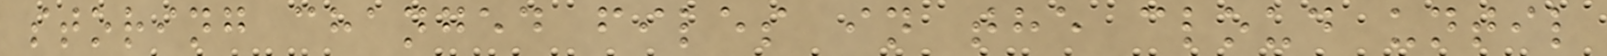storing changed files in the cloud until
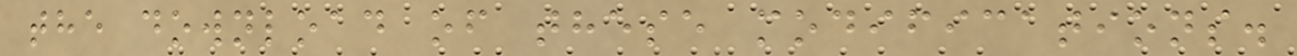the download of these modifications.
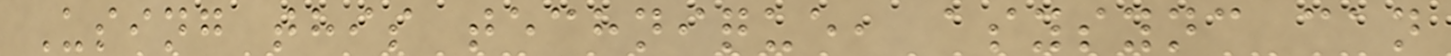Using this technique, asysync can
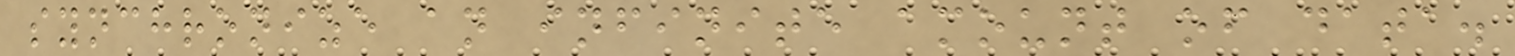synchronize an infinite amount of data.
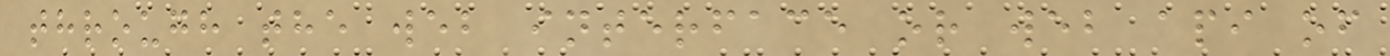through the web interface or web api of
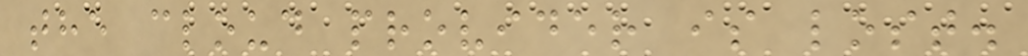the cloud provider is lost.
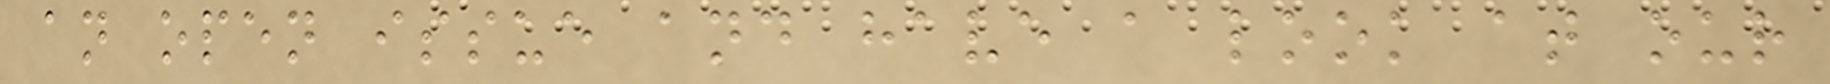an open issue and have a look at our
